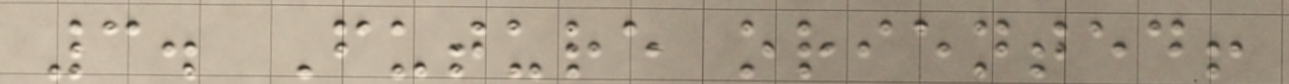3. Future oriented!
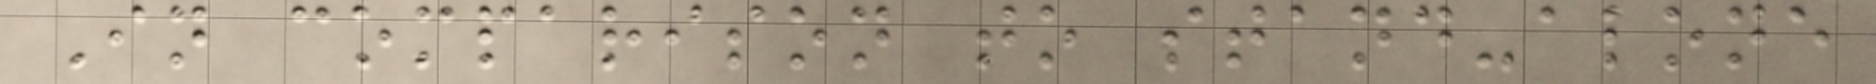In comparison to stand-alone
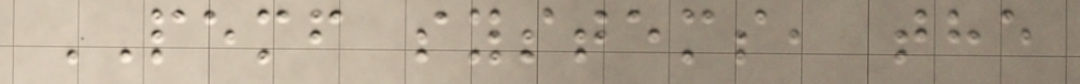PEMF systems, the
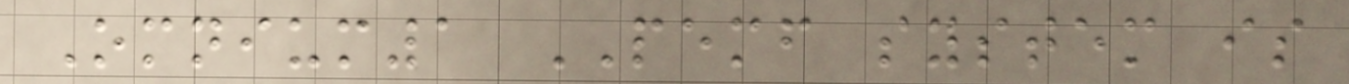Omnium1 PEMF system is
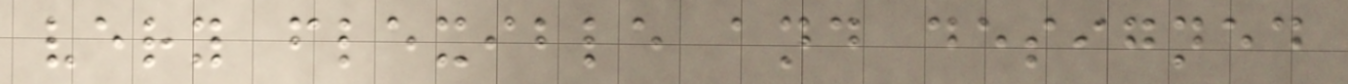very flexible and designed
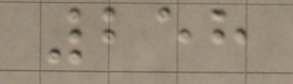258
